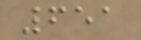651
